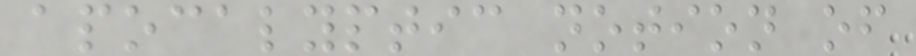apocalyptic notion of
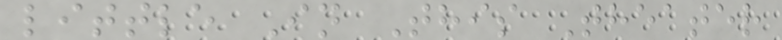little In This Theater
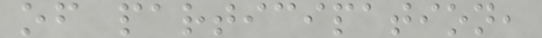of participation,
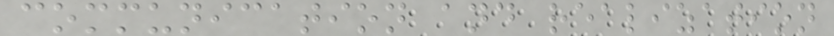communication and realization
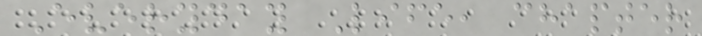Everyday Life, chapter
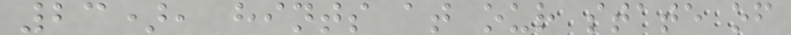23), hints at our state of
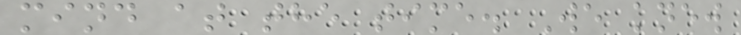mind at the time. We knew
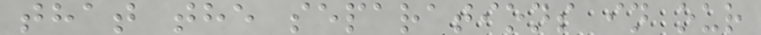that the separations in our
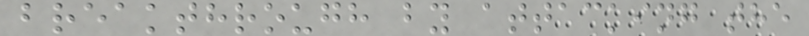breakthrough by attacking the
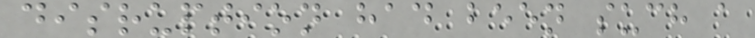disruption had been such a
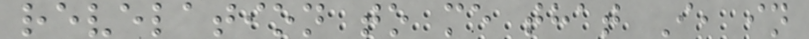revelation to me that I, in
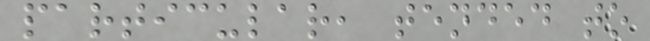particular, tended to
